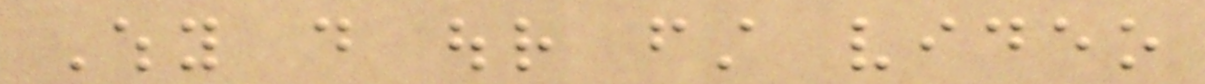Why do our first video
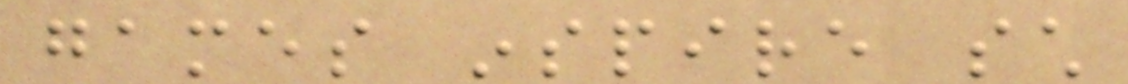games inspire such
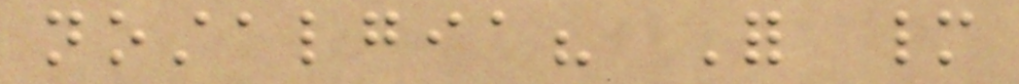nostalgia? For many
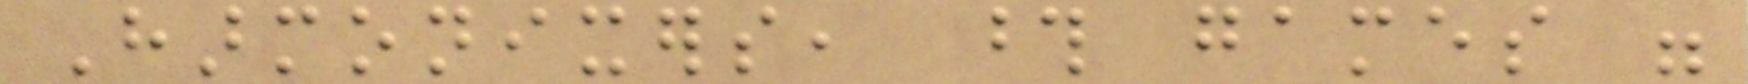Harmonixers, those games were
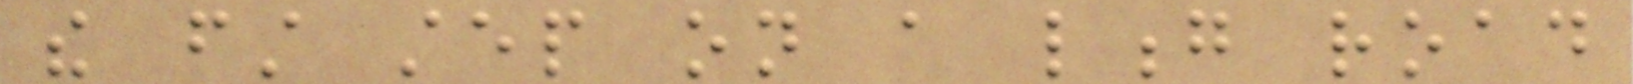the first step on a long road
